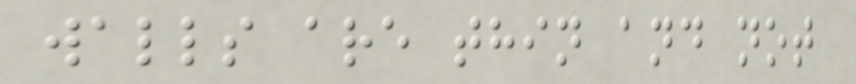walls are thin and not
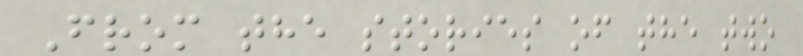From the stories of the two
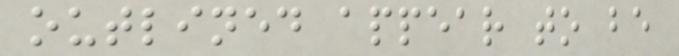outlined appear to be
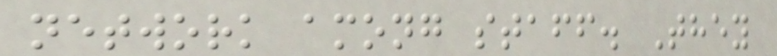network among staff. They
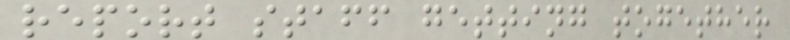report staff getting together
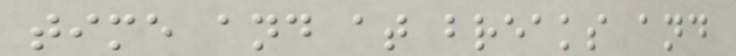time and at breaks and
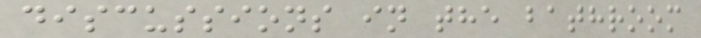discussions in the bathroom
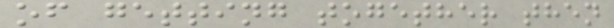of getting together then
